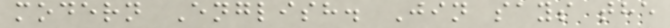modern English. Jin says the
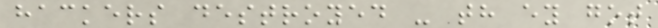hackers destroyed - th ey got
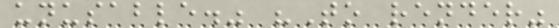unusable." "To render"
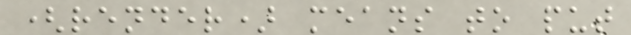(render) means to put
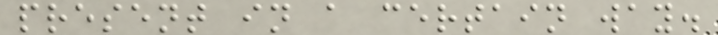present in a certain way.
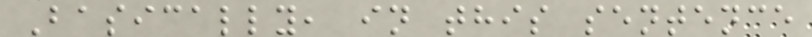Basically, in this sentence
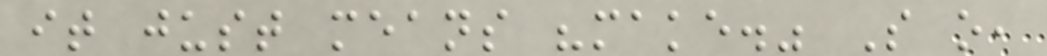it just means "make." S o,
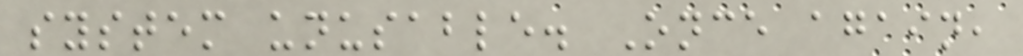system unusable. Once again,
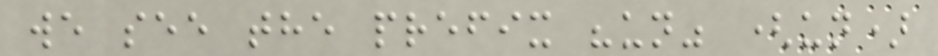we see the prefix "un" (un)
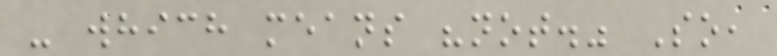- which means "not." So,
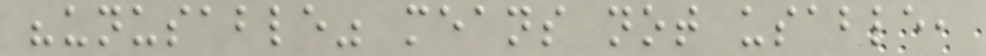"unusable" means not usable,
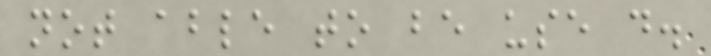not able to be use d.
